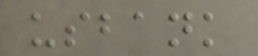usbank
